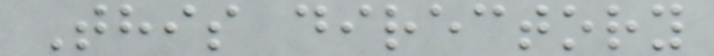This directory
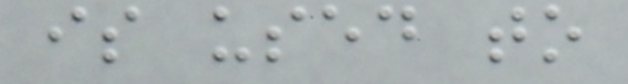is used to
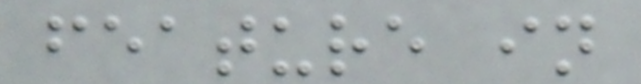feature in
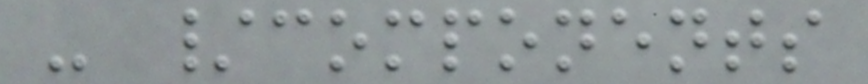- /components
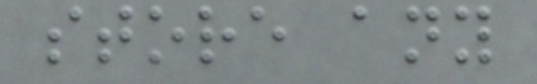store any
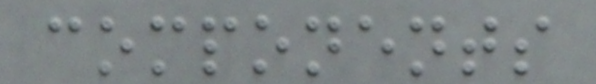components
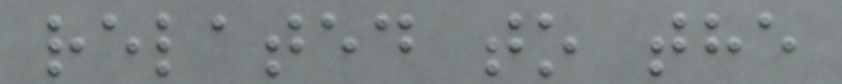related to the
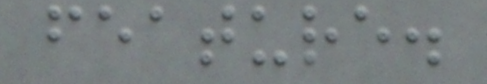feature.
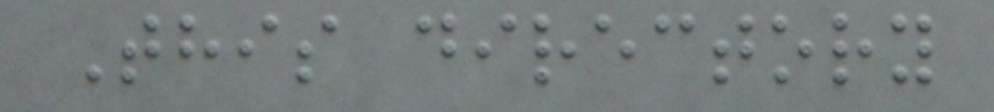This directory
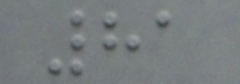81
